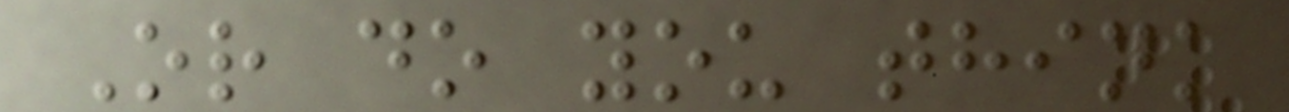Or do you think
